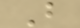B
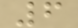6
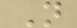N
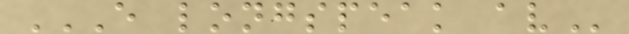E LONGSPEAK AV
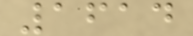1614
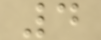4
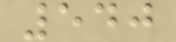540
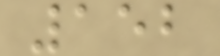152
